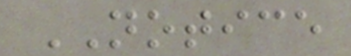NOTICE
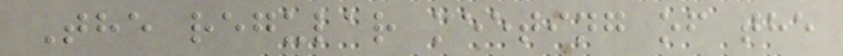The regular meeting of the
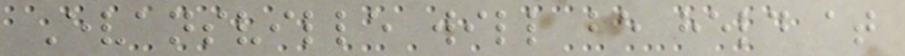Evansville will be held at
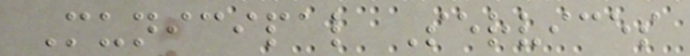Municipal Services
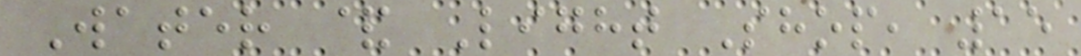Water & Light Shop, 15
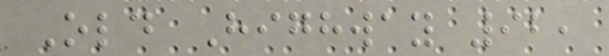Old Highway 92,
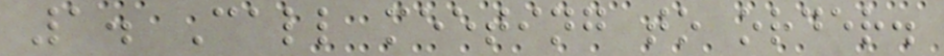1. Call meeting to order.
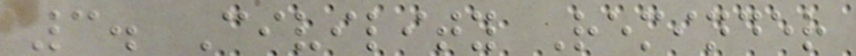3. Civility Reminder
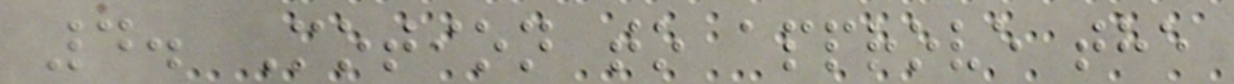4. Motion to approve the
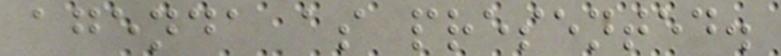agenda as presented.
